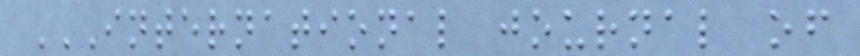INTERNATIONAL JOURNAL OF
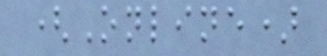(Online)
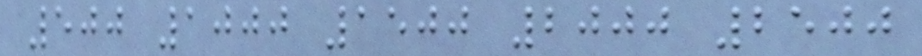500 1000 1500 2000 2500
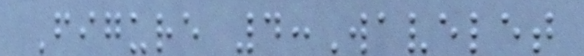Figure 4:Wavelet
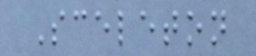Sceleton
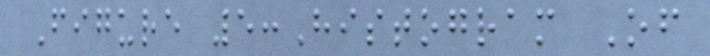Figure 5:Histogram Of
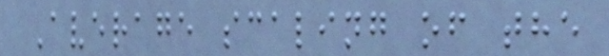Average scaling of the
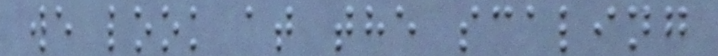we look at the scaling
